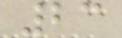23
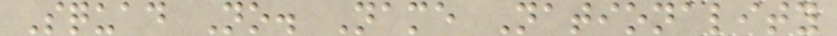Squad No. Name Nationality
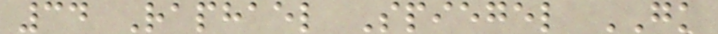34 Raphael Spiegel GK
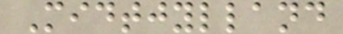Midtjylland
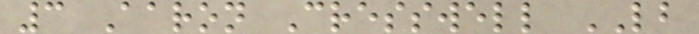3 Aaron Cresswell LB
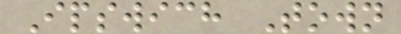Ipswich Town
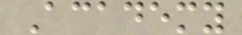Academy
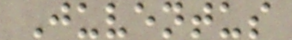Juventus
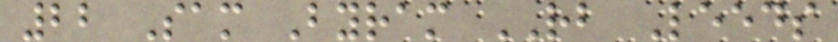22 Sam Byram RB Leeds
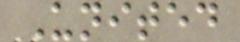United
